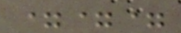===
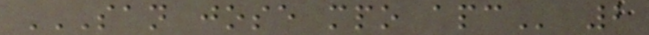SAN JOSE MPO APC 2
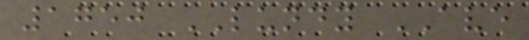1750 LUNDY AVE
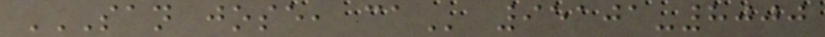SAN JOSE, CA 95101-8000
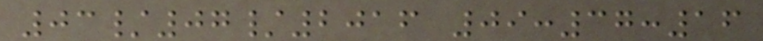03/07/2016 09:37:16
